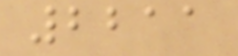2211
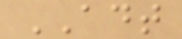ADT
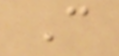C
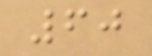60
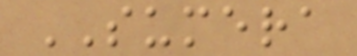SUMERA
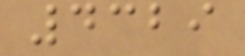4329
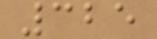325
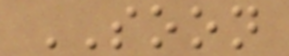SOON
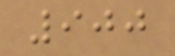900
